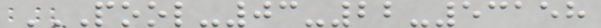POOL-03-22-53158
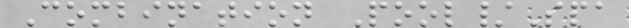Combination Pool/Spa
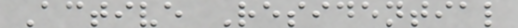Active Residential
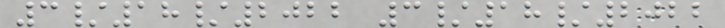3/18/2022 3/18/2022
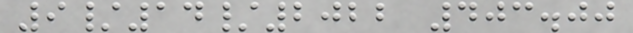9/14/2022 403.00
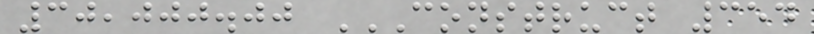30,000.00 CONSTRUCT 354
